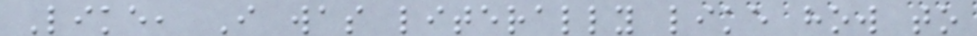Like, I was literally like how to
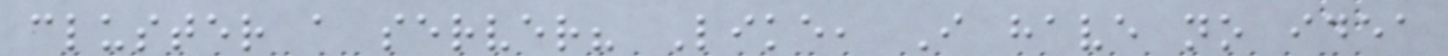cluster a server? Like, I have no idea
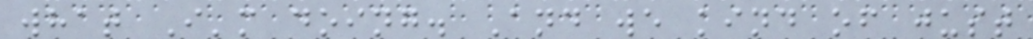what I'm doing. And we kind of just
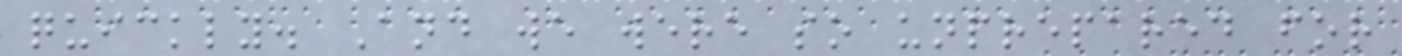quickly. And we were so unprepared for
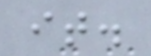it.
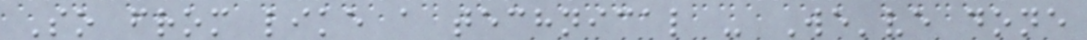So from like a technical - We've done
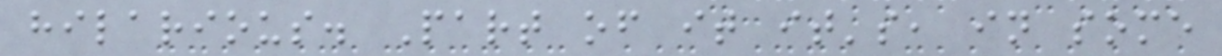hilarious. Part of it it's, in some
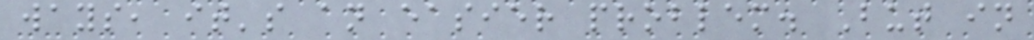ways, it's an easier problem. But in
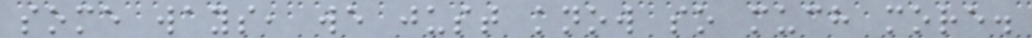some ways, we just know so much more.
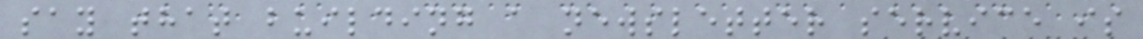say that building a newsletter service is
